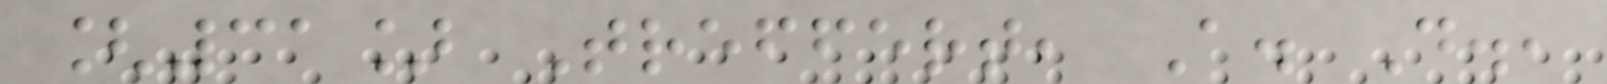[31] Treffert, A. D.,
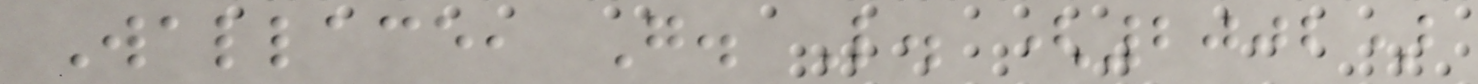Wallace, G. L. (2002)
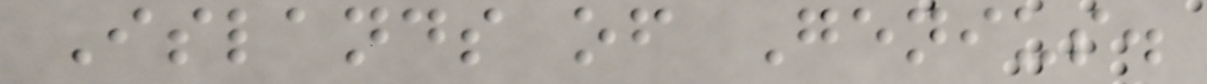Islands of Genius.
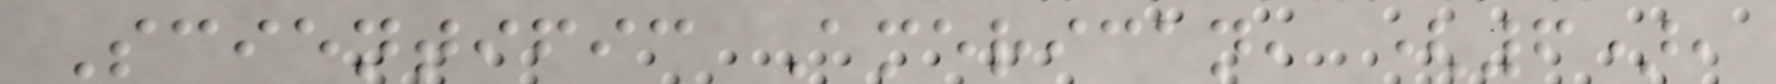Scientific American, (6),
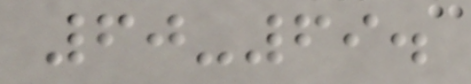60-69.
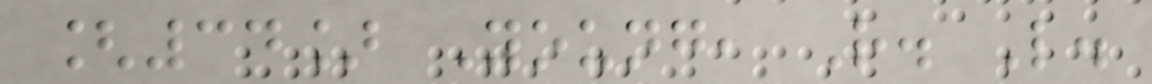[34] Young, R. L.
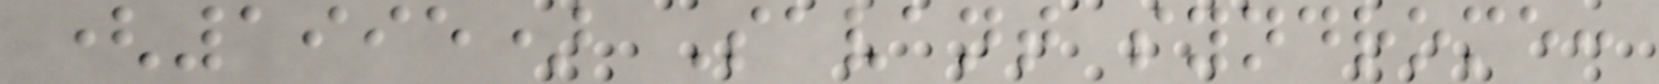(1995) Savant syndrome:
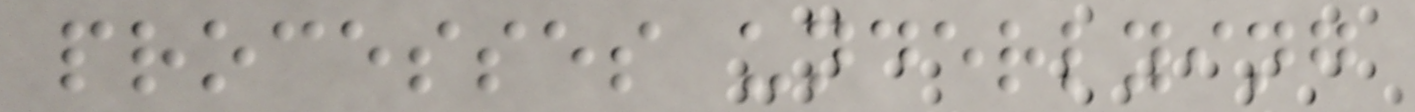processes underlying
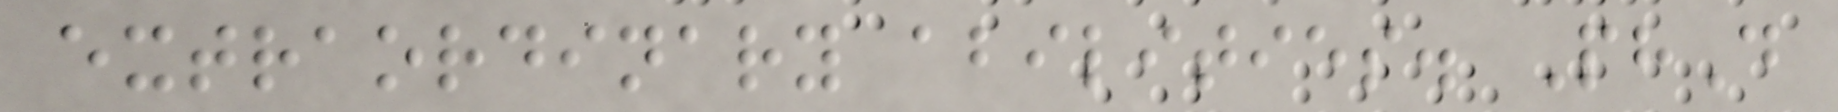extraordinary abilities. PhD
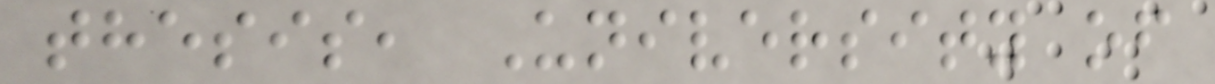thesis, University of
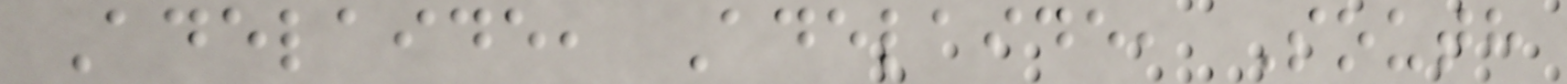Adelaide, Adelaide, South
